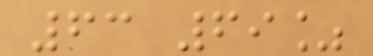63 69%
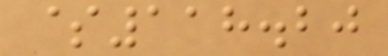$118.20
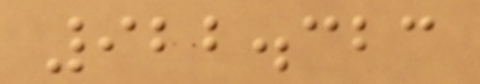922.323
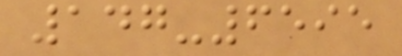147-6595
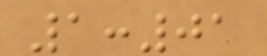1:01
